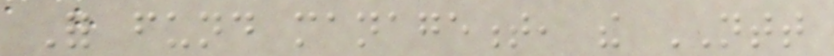For fund management, the NTT
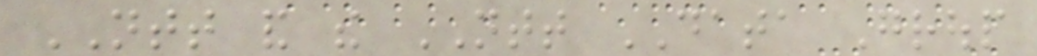NTT and the NTT DATA Group
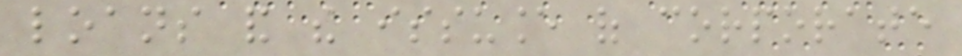loans and the issuance of corporate
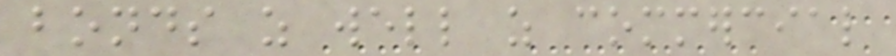bonds as well as commercial
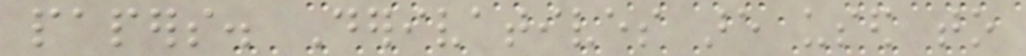papers. Derivatives are used to
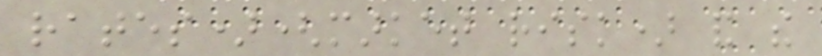rates)(market risk) and the
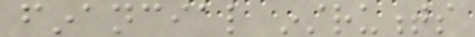financial instruments
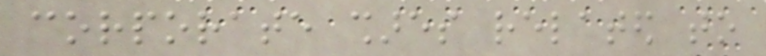corporate shares related to
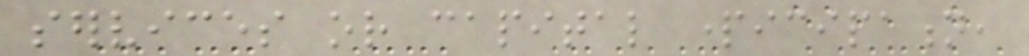services or capital participation,
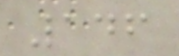146
